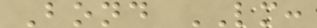Bond LM:
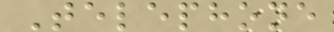Telephone
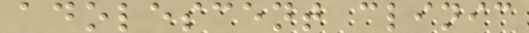adolescent clinic
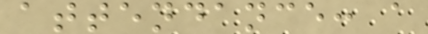attendance: a
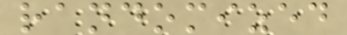randomized
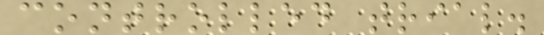controlled trial.
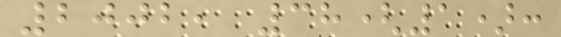2002, 38(1):
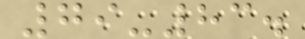79-83.
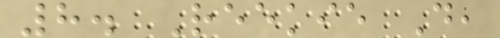8. Reekie D,
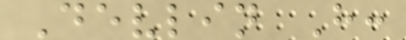Devlin H:
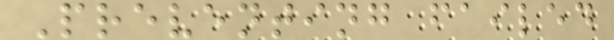Preventing failed
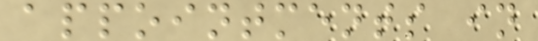appointments in
